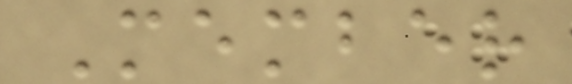Member
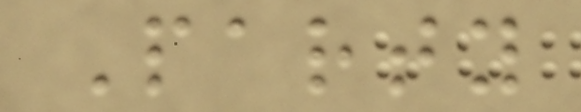Party
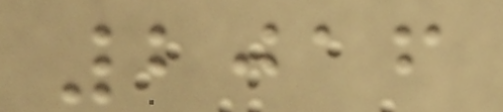2016
